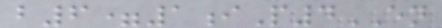b6=1iP4EN
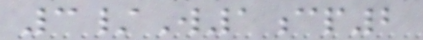3/W1cp2
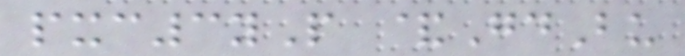pxc3yP &GdBu
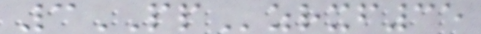3PPzrxf35
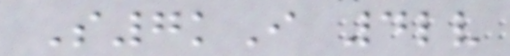S7kI 4lv
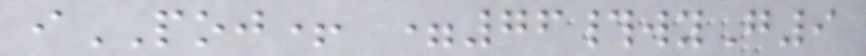iPOJ+ =76#wyG9
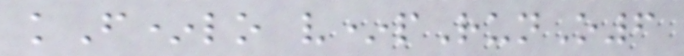kF*lo v*pRunO6
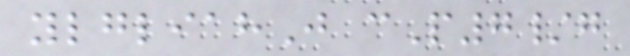ylgliahJ cP7/g
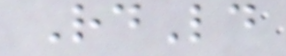RdLd
